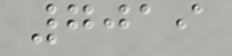7019
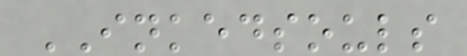INKEDSOULS
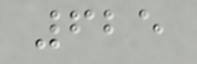625
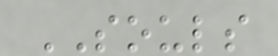SOULS
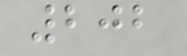202
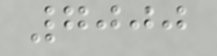7000
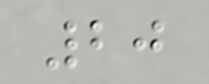20
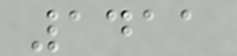1411
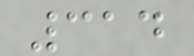314
